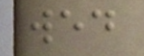wed
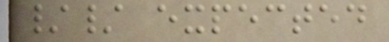// expected
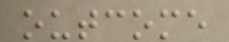outcome
